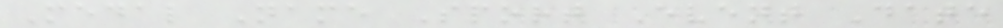Medal Name Sport Event Date
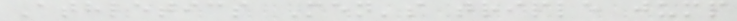Athletics Men's triple jump
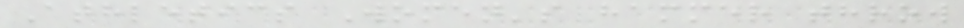Athletics Women's hammer throw
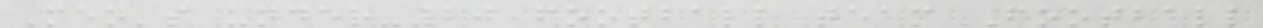Men's under-20 football team Football
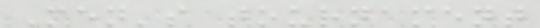Men's tournament
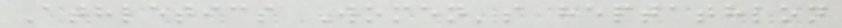Athletics Women's heptathlon
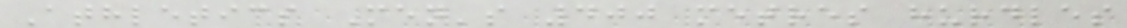Athletics Men's 400 metres hurdles
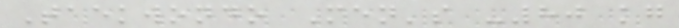Taekwondo Men's -80 kg
